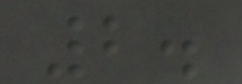2.
